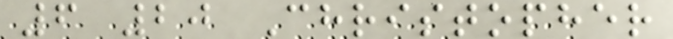6 20 Christopher
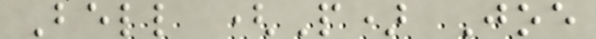Bell (P) Joe
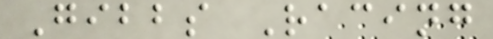Gibbs Racing
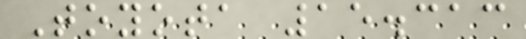Toyota 15.313
